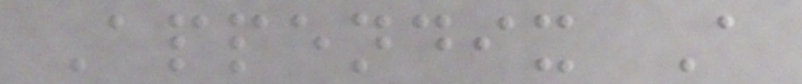Appendix A
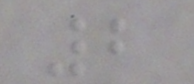2
